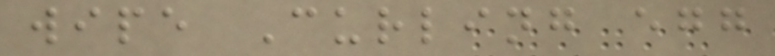wipe Curling egg
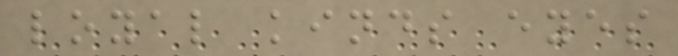loyal kinds eyes
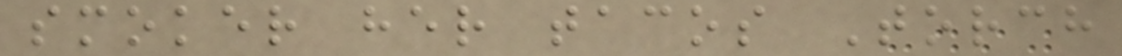smoker her tacos Torch
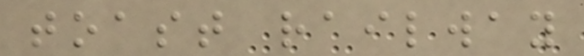toast railway
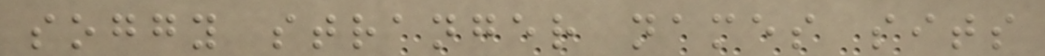soggy stranger names sits
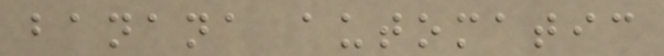banana automatic
